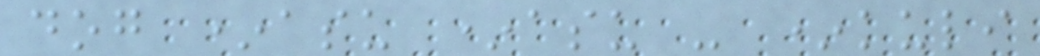dog *asu *asu - *kuli
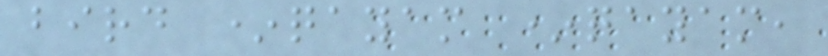bird *qayam *qayam,
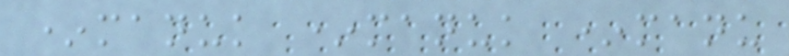*manuk *manuk *manu
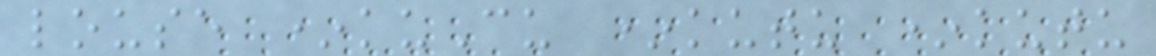louse *kuCu *kutu *kutu
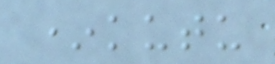*kutu
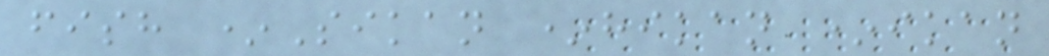fish *Sikan *hikan *ikan
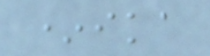*ika
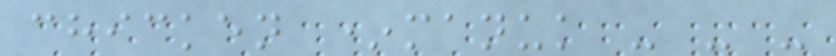chicken *manuk - - -
